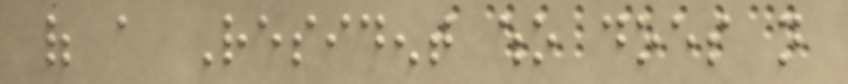of a Resident who does not
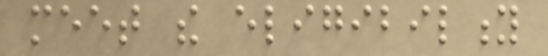meet the eligibility
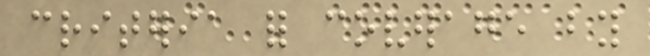criteria for coverage by
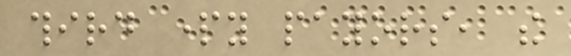third party payors, the
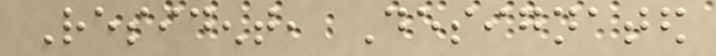Resident, Designated
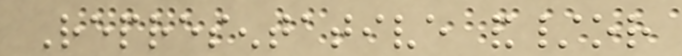Representative and/or
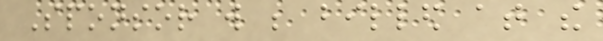Sponsor will be billed at the
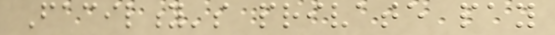Facility's private pay
